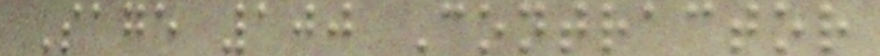Sage 100 Contractor
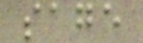sage
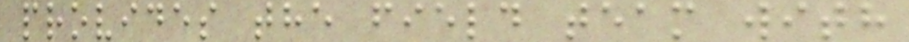provides the field team with
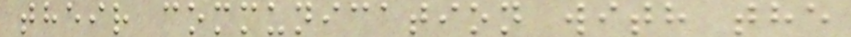their communication with the
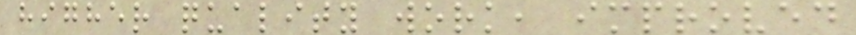higher quality work, improved
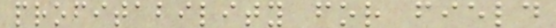profitability for field
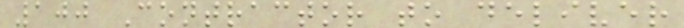100 Contractor to deliver
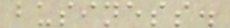business.
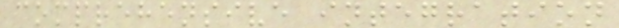comprehensive integration
